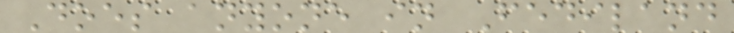Does anyone in Fediland
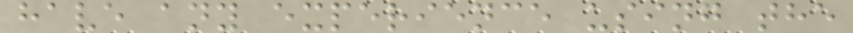have any experience using the
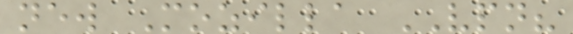new Mozilla VPN?
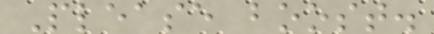Please boost.
